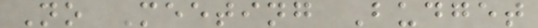No Meeting Budget
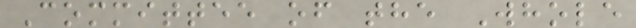Committee of the Whole
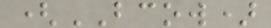(BCOW)
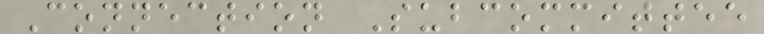Connection Subcommittee
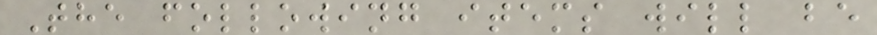The following items will be
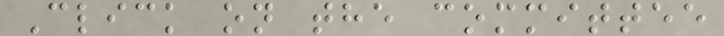Click on the committee
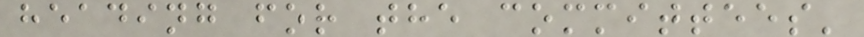heading for the committees'
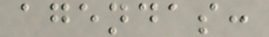agendas:
